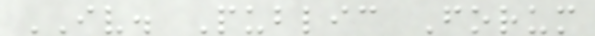IV. Public Forum
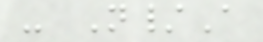- N/A
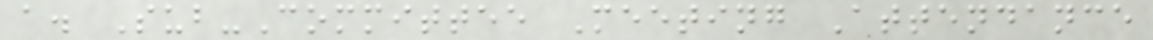a. Sub-Committee Meeting Attendance
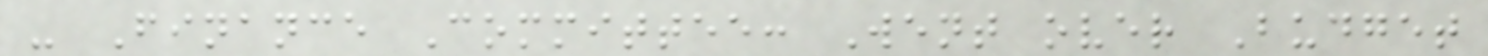- Finance Committee: Went over Budget
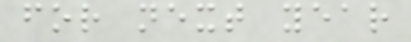for next year
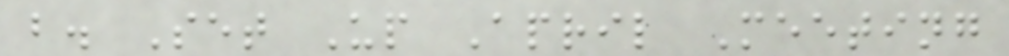b. Set Up April Meeting
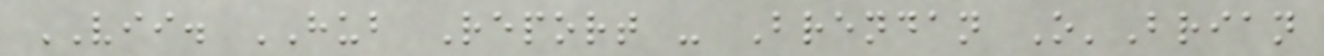VII. HUB Report - Brendan O'Brian
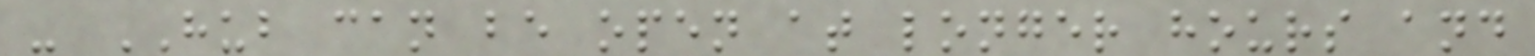- HUB can be open at longer hours and
